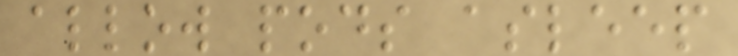allow pods asleep
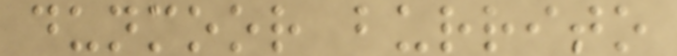dunmoor burrito
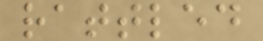rattled
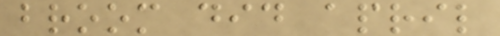broom did april
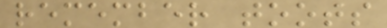remember toots
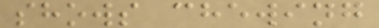shows chewing
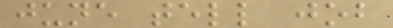june tell job
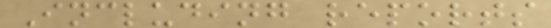Including reports
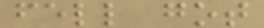fell got
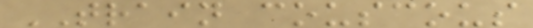TRAIN couscous
